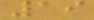19
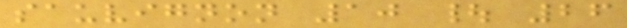sauvignon 10 | 26
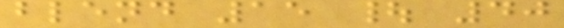blend 15 | 40
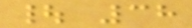| 38
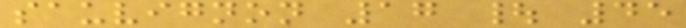sauvignon 17 | 45
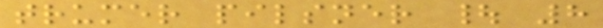trumer pilsner | 8
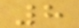8
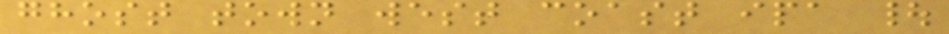ghost town west coast ipa |
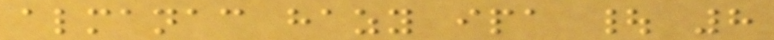almanac hazy ipa | 8
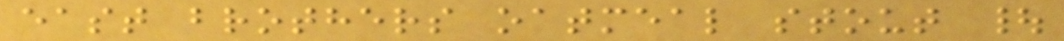east brothers oatmeal stout |
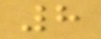8
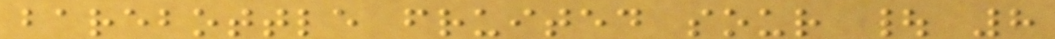barebottle fruited sour | 8
